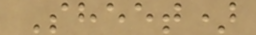Sheet)
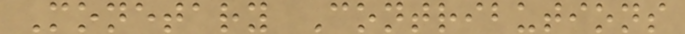Monetary Contributions
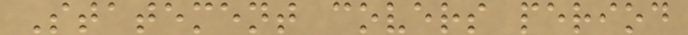Statement covers period
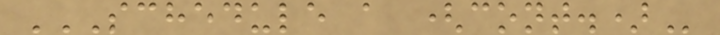SCHEDULE A (CONT.)
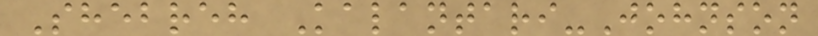Shebreh Kalantari-Johnson
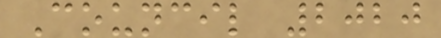Council 2020
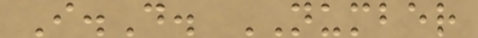I.D. NUMBER
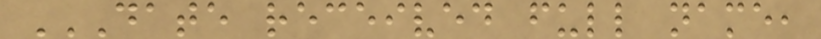DATE RECEIVED FULL NAME,
